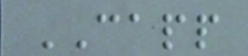CAPP
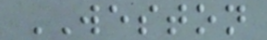WESTON
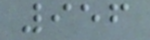956
